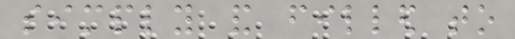simply and filled to
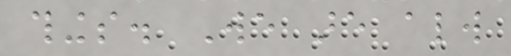things. We are always
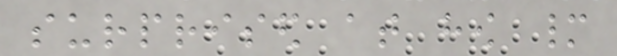surprised at how many
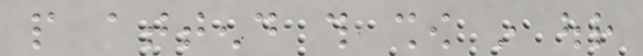people attend this show in our
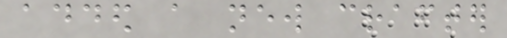added a new crafter
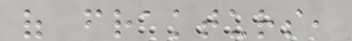of frakturs,
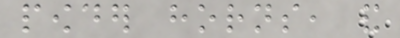powder horns, and
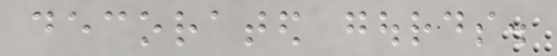decorated gourds.
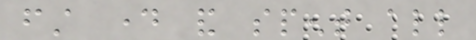first day and spent all
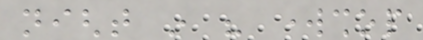night in his workshop
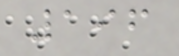196
